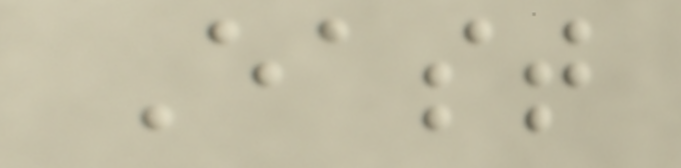East
